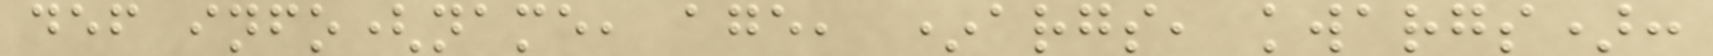def info(name, age, *args, kwargs):
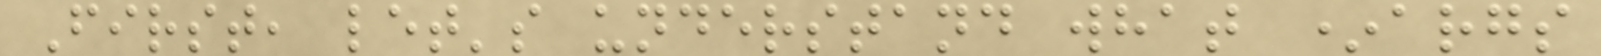First, let's understand what *args
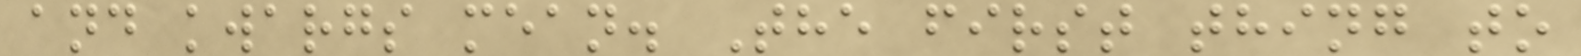and kwargs mean. The first thing to
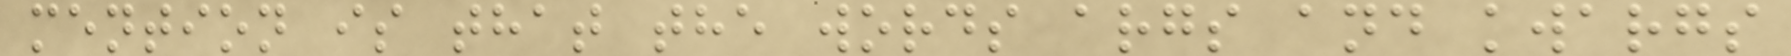mention is that the words args and kwargs
